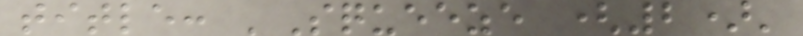title: 'Squeeze (2)'
